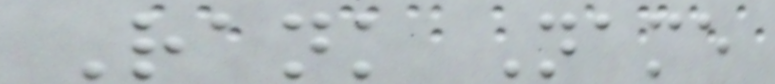Rank Name
